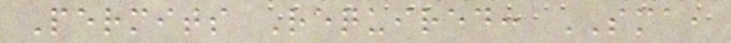Permits Required: SMA,
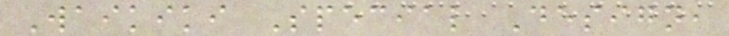Waikiki Special Design,
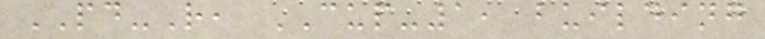PD-R, CUP-1, building
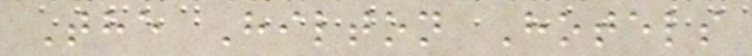The Hilton Hotels
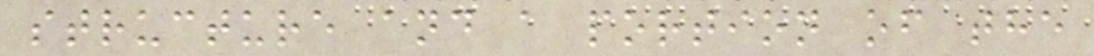structure and a portion of the
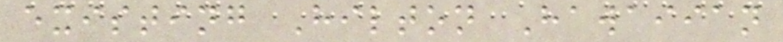existing Hilton Hawaiian
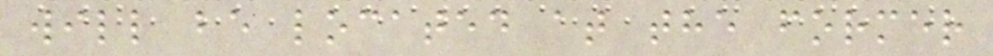will be located at the former
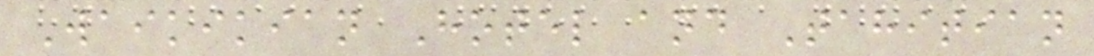Waikikian Hotel and Tahitian
